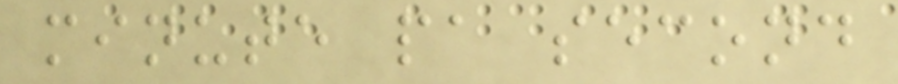minute pa second
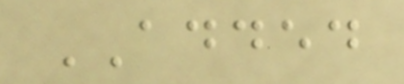ADDED
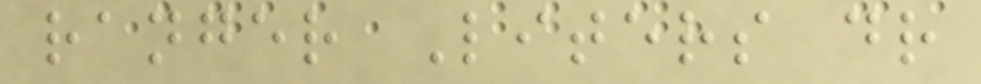ranger Liters dr
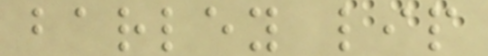barley lip
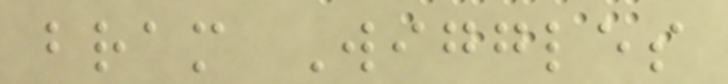bram Wiggles
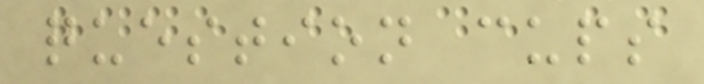question cups
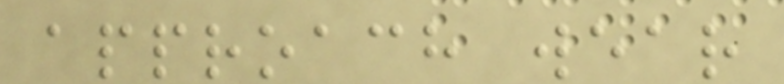approach wear
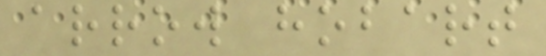arrow hobart
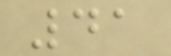41
